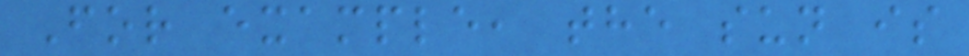For example, the sun is
